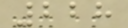228
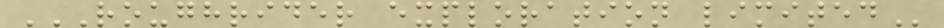ROUGHRIDER EXPLORATION LIMITED
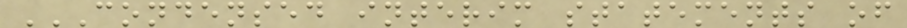CONDENSED INTERIM STATEMENTS OF
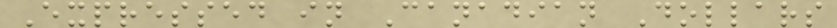Expressed in Canadian Dollars
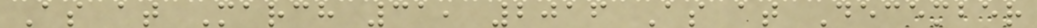As at March 31, 2016 As at December
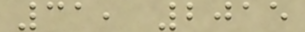31, 2015
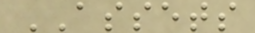ASSETS
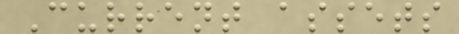Current assets
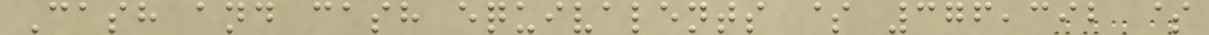Cash and cash equivalents $ 376,392 $
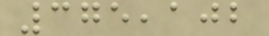375,102
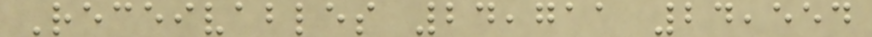Receivables 24,711 24,554
